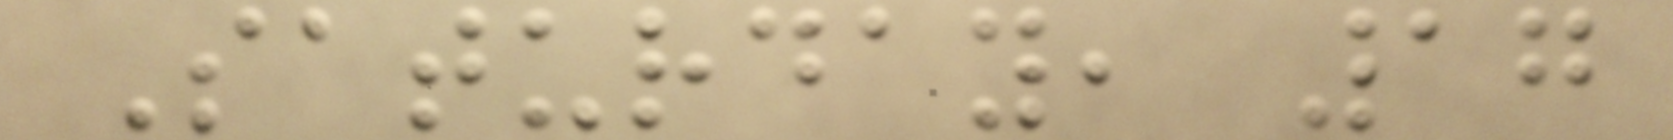Saturday, 17
